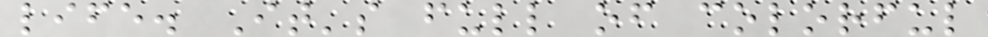life. It's full of colorful
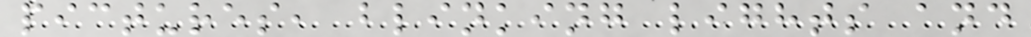pictures, blinking lights and
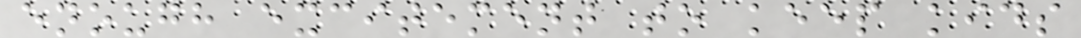enough excitement to keep kids
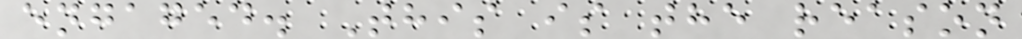engaged. This is the reason
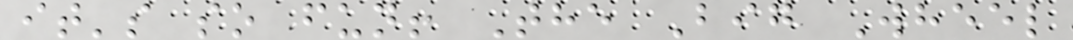it's so fun! The Big Wheel
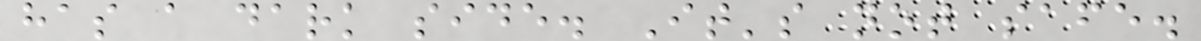has a dark side. It's not safe.
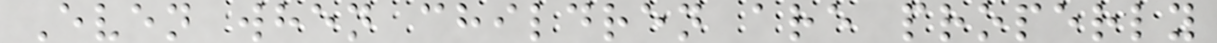Even when children are properly
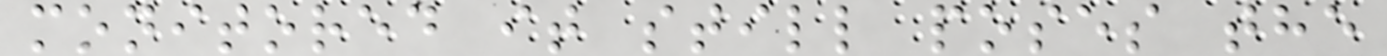monitored it still poses the
